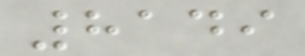8149
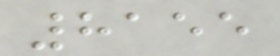8155
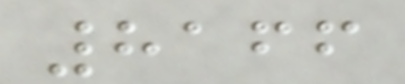8166
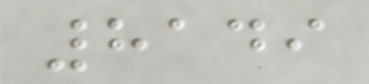8149
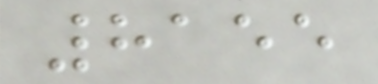8155
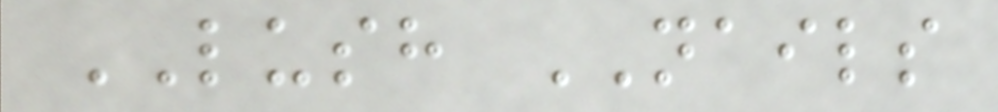LUSH NAILS
